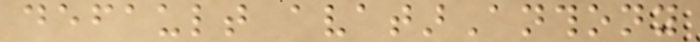default avatarAnthony
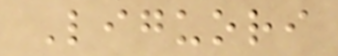Liguori
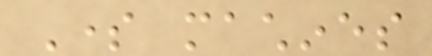Some machines
